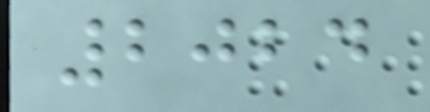2024
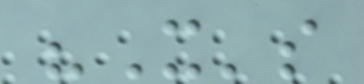"It's
